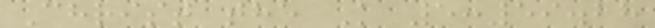Christ the K 5:59.28
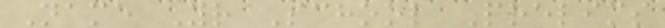Name Yr School Prelims
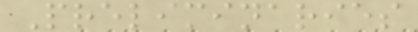Preliminaries
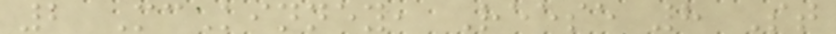2 McKinney, Reese 8 St
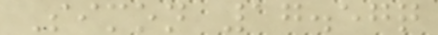Simon 17.57q
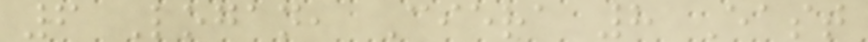6 Logan, Ciera 8 East
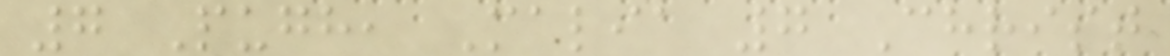7 Pugh, Malia 7 Christ
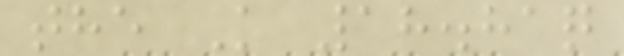the K 18.81q
